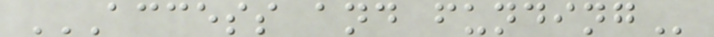ACCESS AND FUNDING
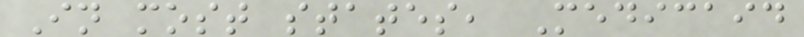In most states, Medicaid
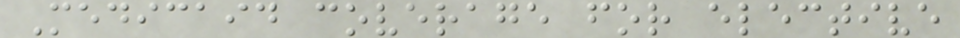Medicaid coverage for elective
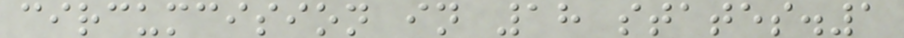circumcision in 18 states.1
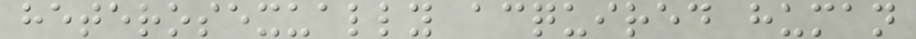heterosexually acquired human
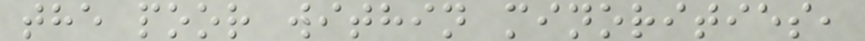the poor within minorities,
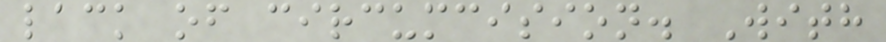lack of circumcision. With
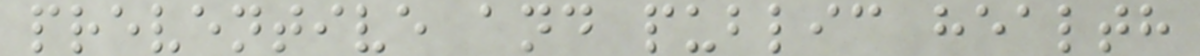preventive and public health
